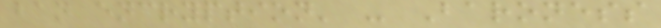ban encryption' - Baroness
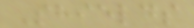Shields
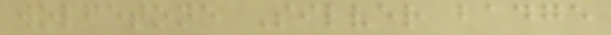wolfetone Silver badge
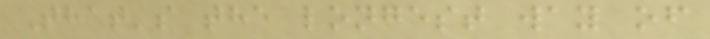That's the longest way of
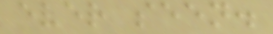ever seen.
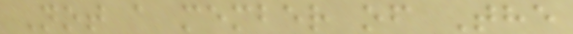Not a member of The
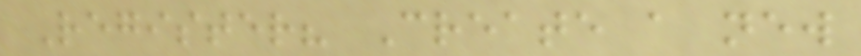Register? Create a new
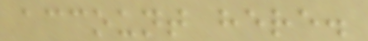account here.
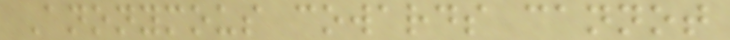Anonymous cowards cannot
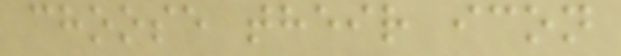choose their icon
